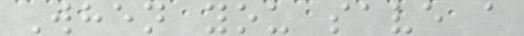When you save a
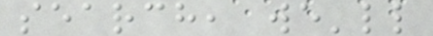search, we'll
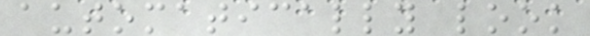automatically look
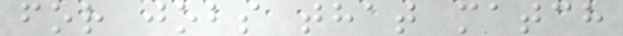for jobs that match
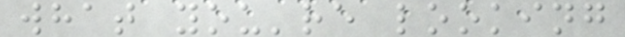what you're looking
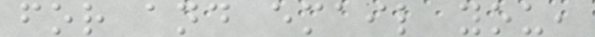for and email you,
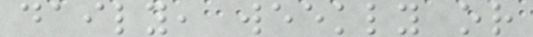daily, weekly or
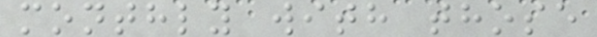monthly with those
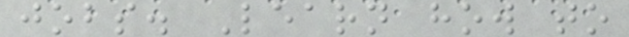jobs. Learn how to
